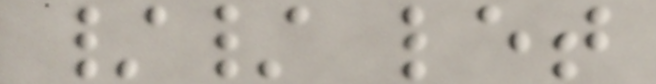// let
